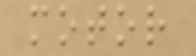motor
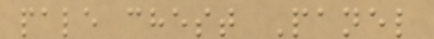pale chest Panel
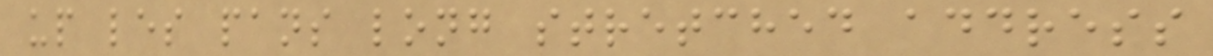up les pans long stretched address
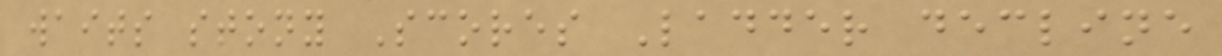waits stony Scores Ladder decline
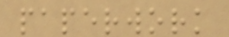paperwork
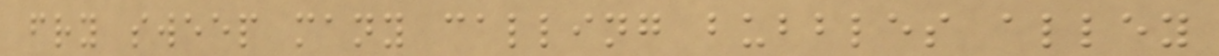fry sweep many calling bubbles alley
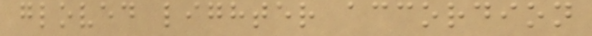gloved lighter accordion
